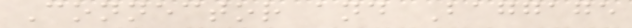Connector and Baggage
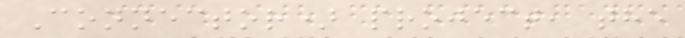Connector) project, the
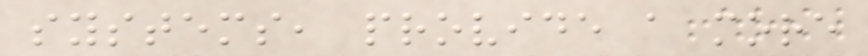systems, provide a more
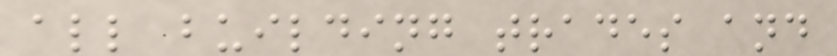all building trades and
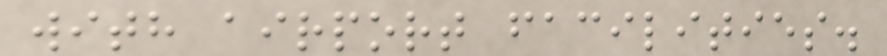with airport facilities.
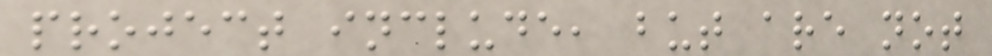project include, but are not
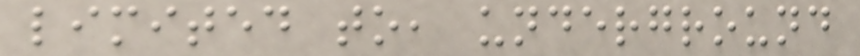limited to, underground
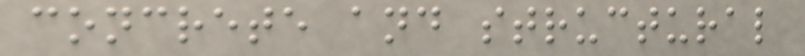concrete and structural
